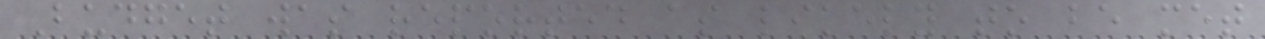Budget was reported as likely to be met
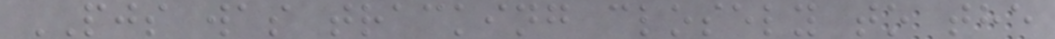PJS was tracking closely to the
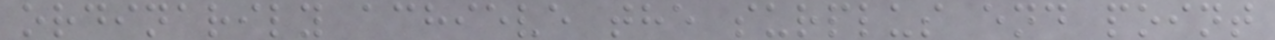ordinarily achieve the surplus end point
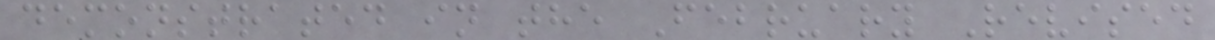demonstrated in the February Revised
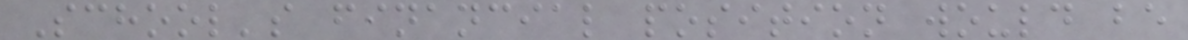School's financial position would be
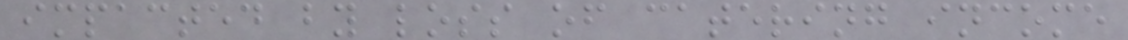impacted by loss of catering income
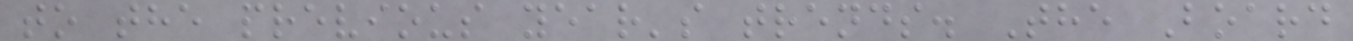to the previous year's trends. The Board
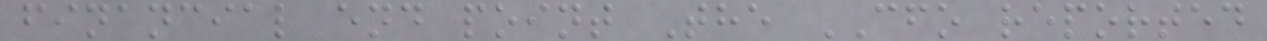financial end point The CFO reported
